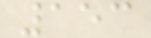153
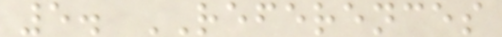5. REFERENCES
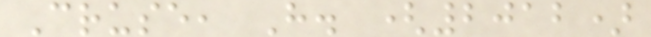Cruse, H. (2012)
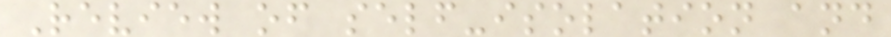Review of self-isolation and
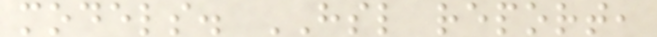models. HSL report,
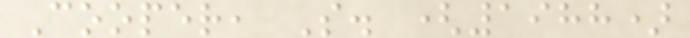Cooper, S. (1988)
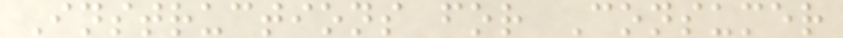Instructions for Consumer
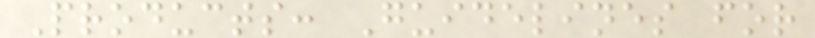Products: Guidelines for
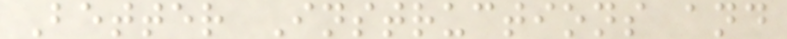Better Instructions and
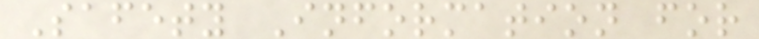Safety Information for
